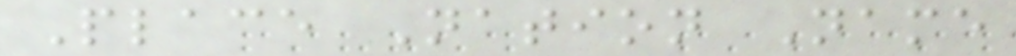Place Nation Name
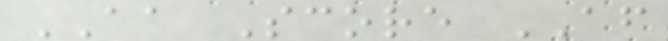AA Score AF
